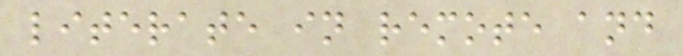literate in remote and
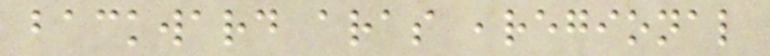backward aras ,regional
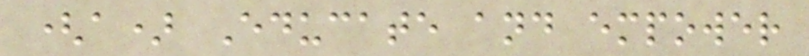(a) Educate and empower
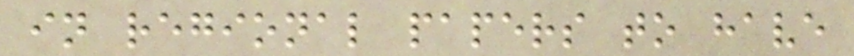in regional papers to have
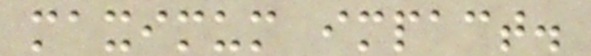maximum impact.
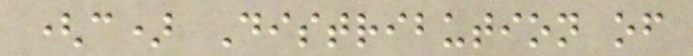(c) Distribution of
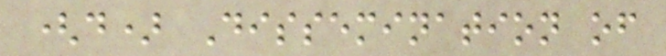(d) Dissemination of
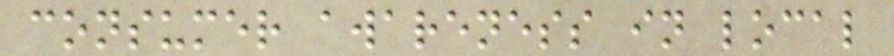consumer awareness in local
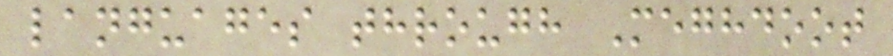languages through Meghdoot
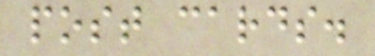post cards.
